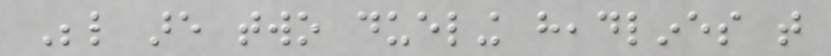Below are two dueling headlines that
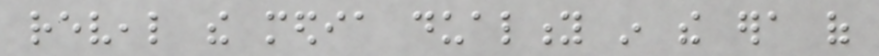reveal the media duality in the era of
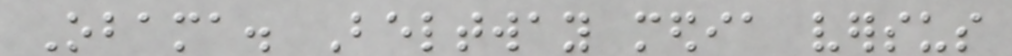Obama. Beltway media versus
